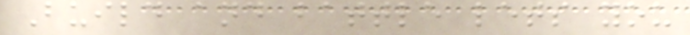Build and battle lets you
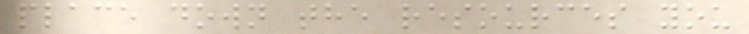place down the resources you
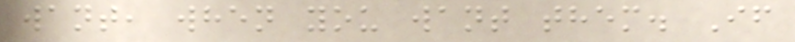want, when you want them. If
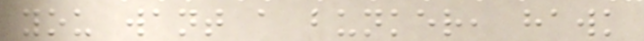you want a bunker, hawk
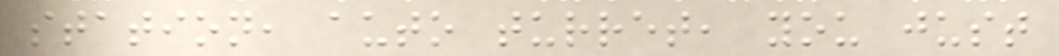station, auto turret, you just
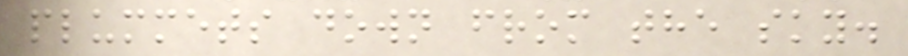plummets down from the sky.
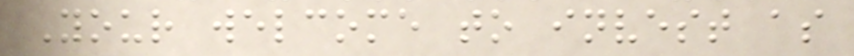Your welcome to invest as
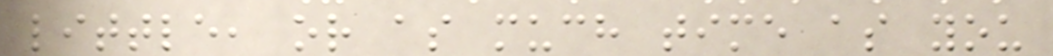little, or as much time as you
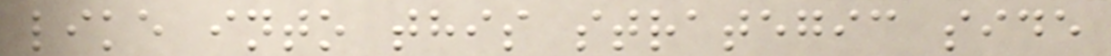like into this strategic side
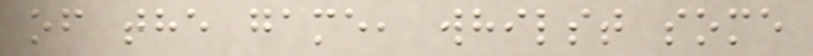of the game, whilst some
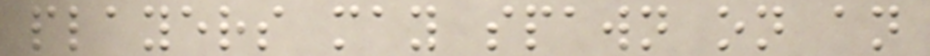players may spawn on an
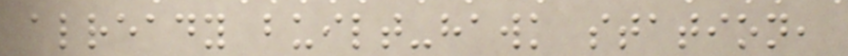already built-hawk station,
